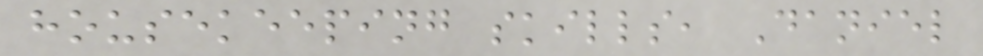housekeeping skills, Daniel
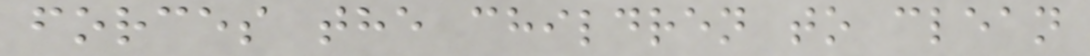forces the children to clean
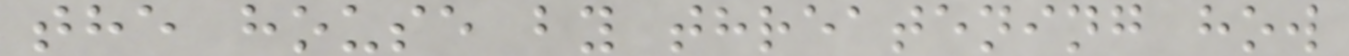the house by threatening how
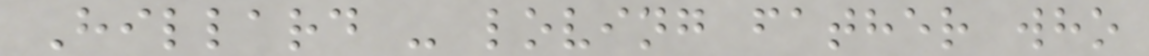Hillard - loving father who
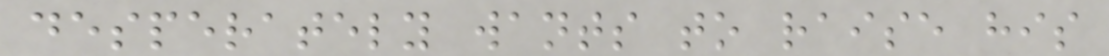desperately wants to raise his
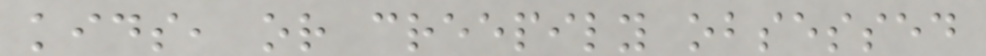kids, or creepily obsessed
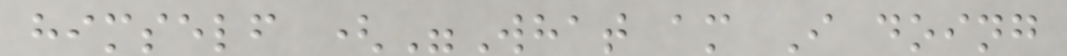himself ("What am I doing
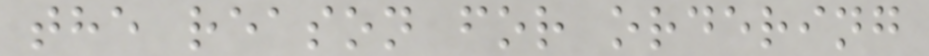the reason for ordering
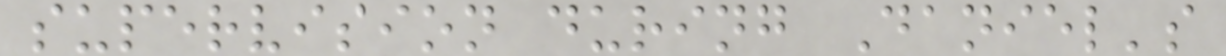supervision during Daniel's
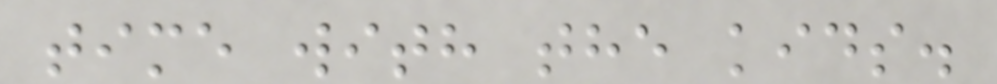time with the kids.
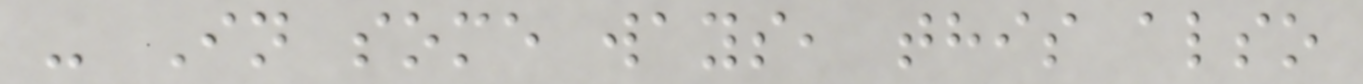- In some ways, this also
